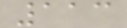113
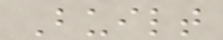Built
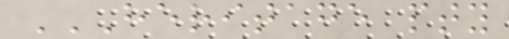HERITAGE PTY
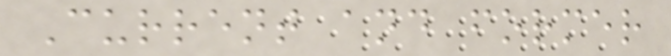Current and former
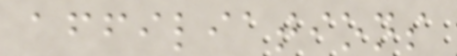affiliations
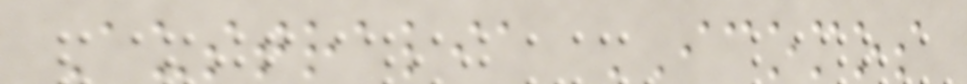Australia ICOMOS
